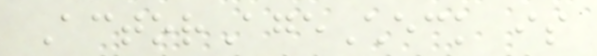ActorAgeCheck is
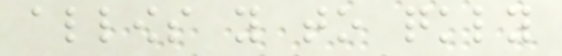allows you to quickly
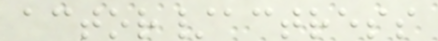actor/actress
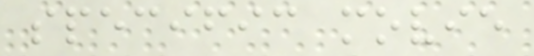specific movie
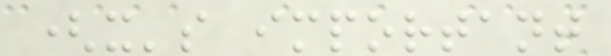(it's important
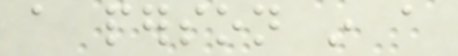a person in a
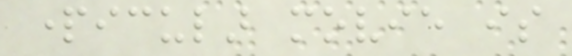particular movie is
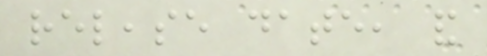release date, and
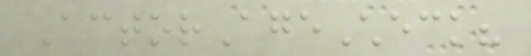ActorAgeCheck?
